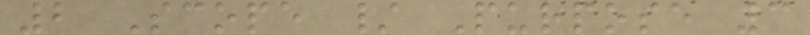2 Scope / Purpose 3
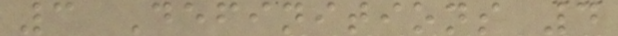3 Definitions 4
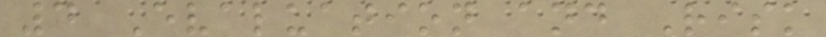4 Evaluation and Risk
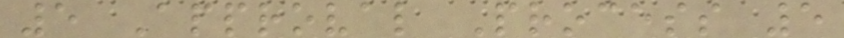5 Approval Process 5
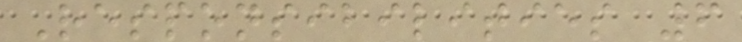Responsibilities 6
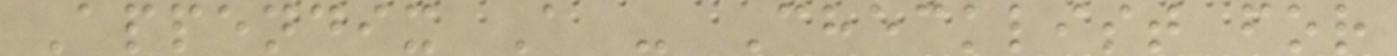Appendix A - Checklist for
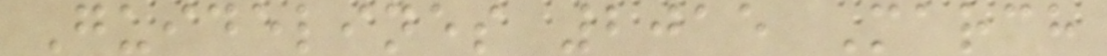Guidelines 2015 March
